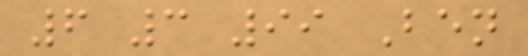6 3 99 Ben
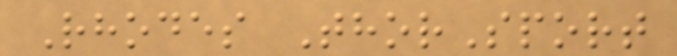Rhodes ThorSport
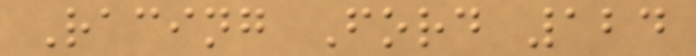Racing Ford 124
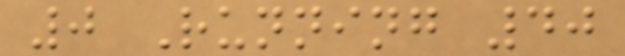0 Running 40
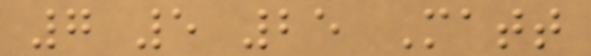7 5 25 Matt
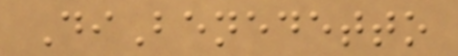DiBenedetto
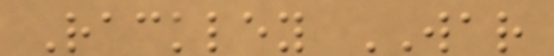Rackley WAR
